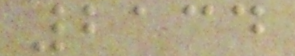2134
